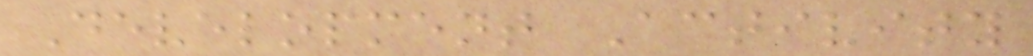Development Activity
